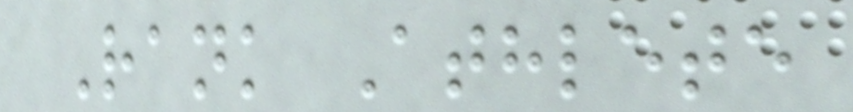Rank Athlete
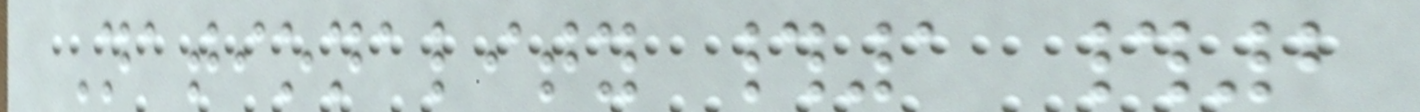Nationality #1 #2
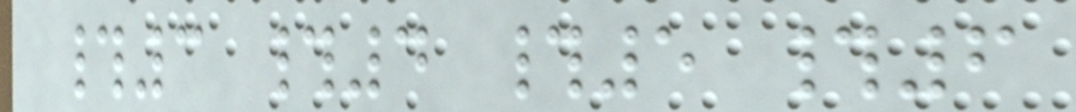#3 #4 #5 #6
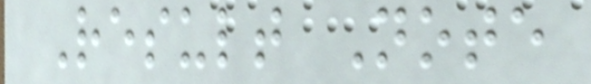Result Note
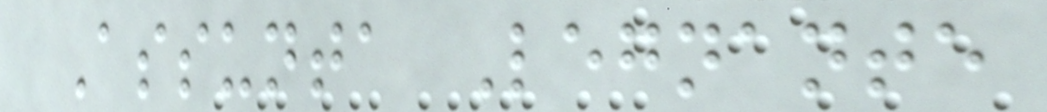Assunta Legnante
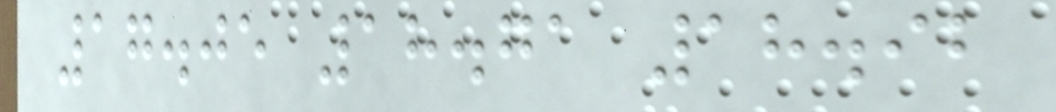17.05 18.71 18.92
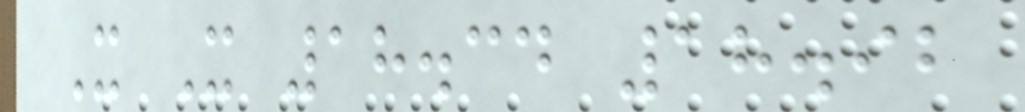X X 18.34 18.92
